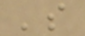's
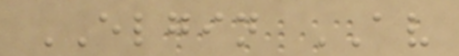ELGIN AV
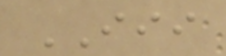III
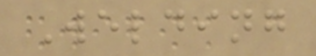Welding
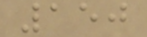150
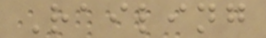Railing
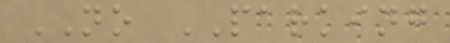NO PARKING
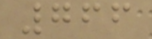766
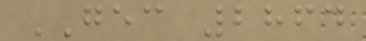GEC 2864
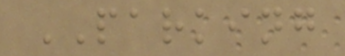PARKING
